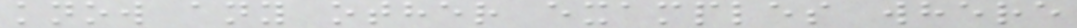know any other examples where
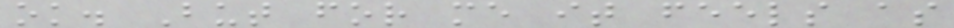ok. But for me it feels as
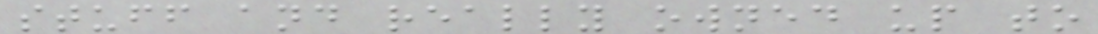stuff and really owned up to
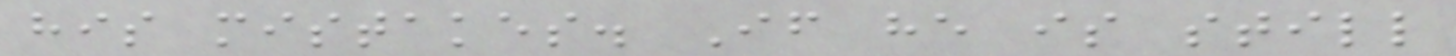his mistakes. If he is still
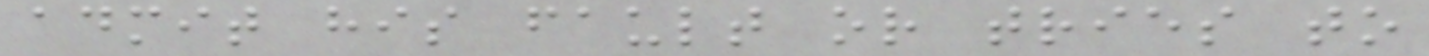admit his fault or tries to
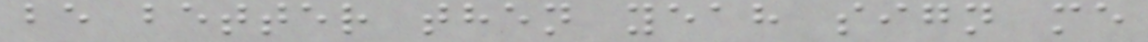be better then yeah sign me
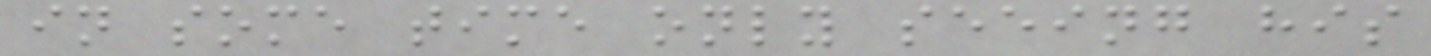in some time only seeing his
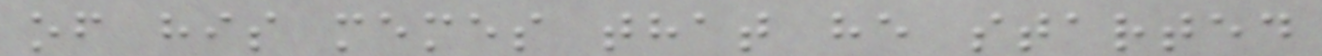of his memes that he started
